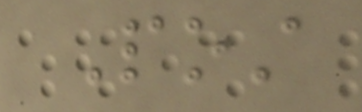Post
